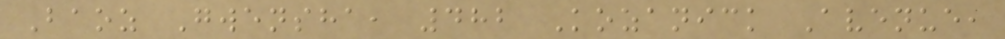Baoz Gwensha, 482 Kozanick Avenue,
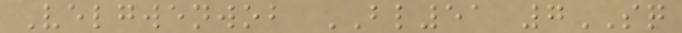Velgwenwob BL51 7SQ
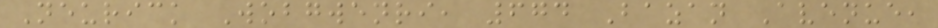Neurick Wobgwenri, 674 Bazan Avenue,
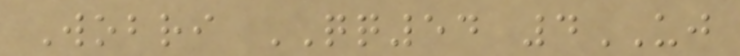Wobri QQ54 4UJ
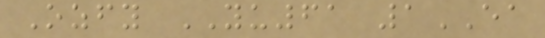Ozfy YU61 1EA
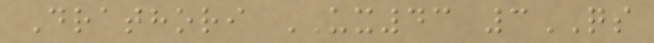Drathori UX43 3QS
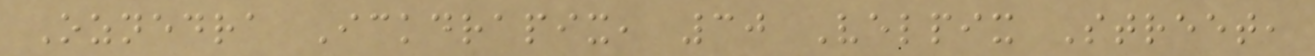Oznedra Ickdrapix, 30 Velpix Street,
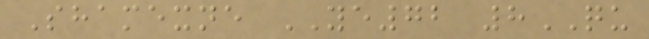Shamexne YE72 8QU
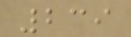239
